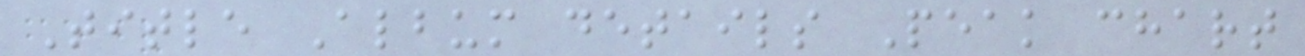Title Album details Peak chart
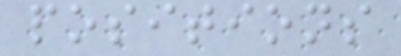positions
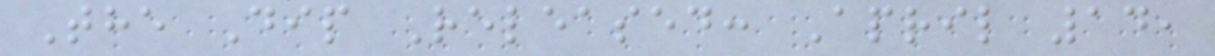The Dip Released: April 14,
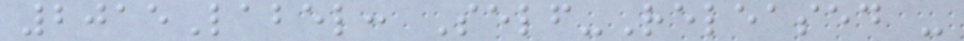2015Label: Self-Released -
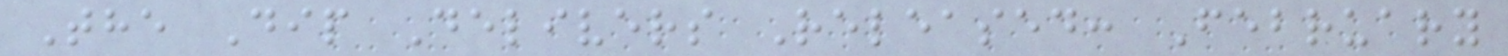The Dip Delivers Released: February
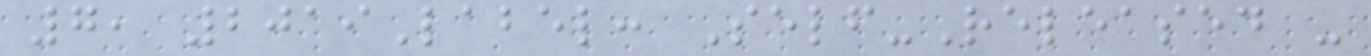7, 2019Label: Self-Released -
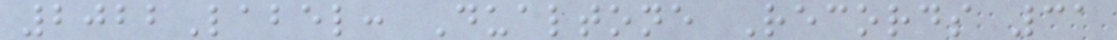2022Label: Dualtone Records 31
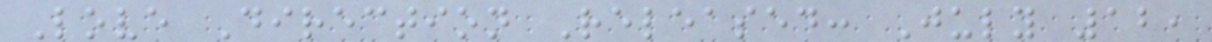Love Direction Released: July 12,
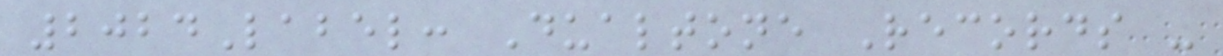2024Label: Dualtone Records -
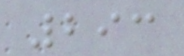293
